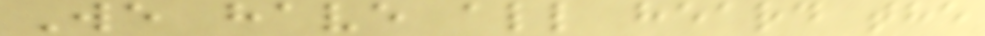We have all heard the
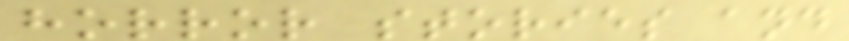horror stories and
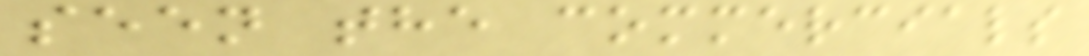seen the commercials
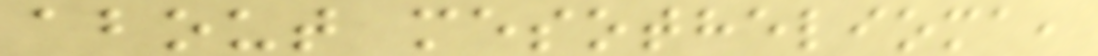about mesothelioma,
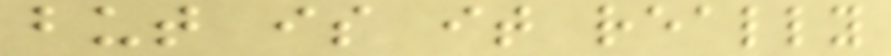but is it really
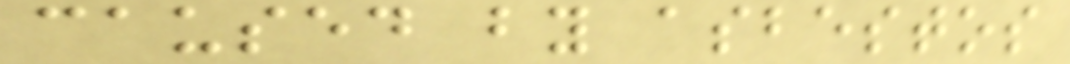caused by asbestos
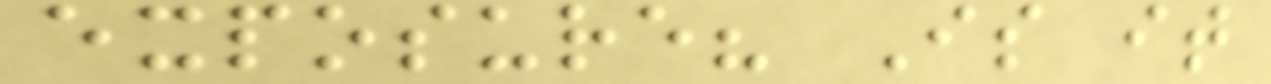exposure? Is it
